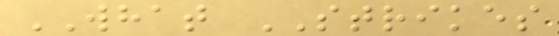WHAT STRIKES
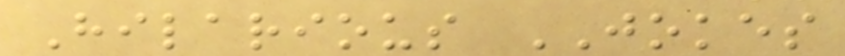Hilarious JOKES
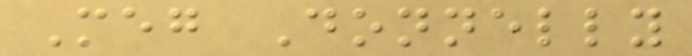Meg Donnelly
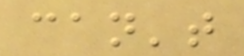can't
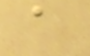a
